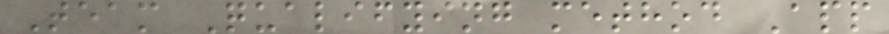Team Qualifying method App
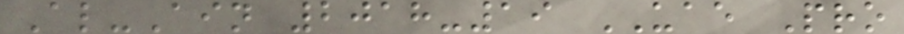Al-Ain 2018-19 UAE Pro
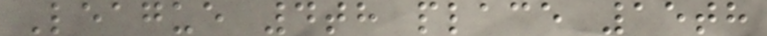League 4th place 15th
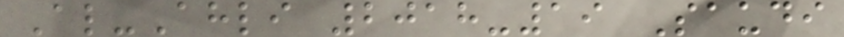Al-Ahli 2018-19 Saudi
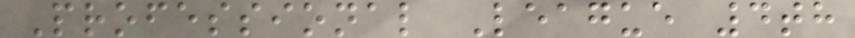Professional League 4th
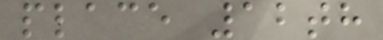place 12th
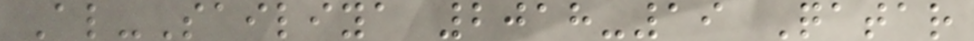Al-Sailiya 2018-19 Qatar
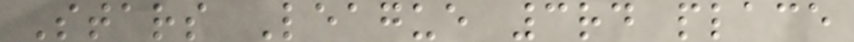Stars League 3rd place
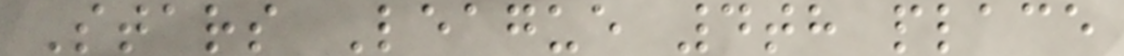Stars League 4th place
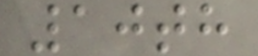10th
